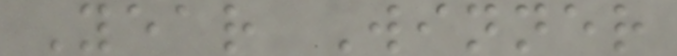Year Winner
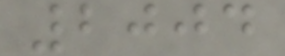2004
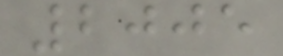2005
